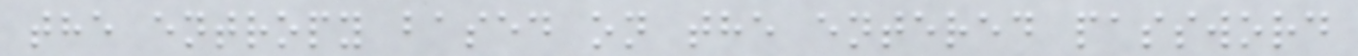the entropy based on the entered password
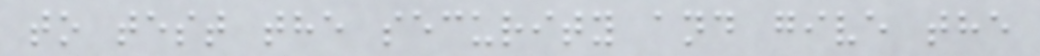to test the security and give the
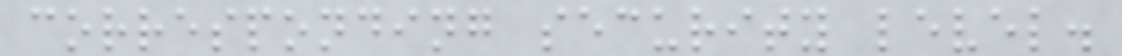corresponding security level.
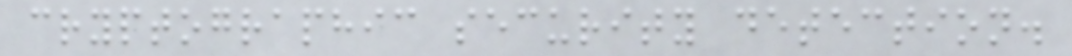cryptographic security detection.
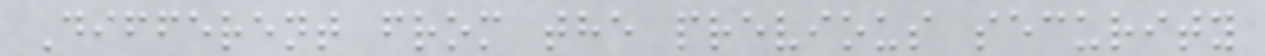Different from the previous security
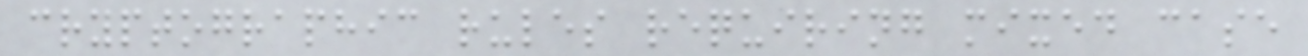cryptographic rules requiring mixed case
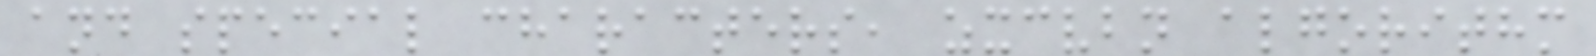and special characters, zxcvbn algorithm
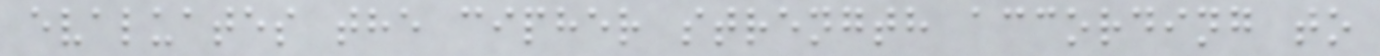evaluates the cipher strength according to
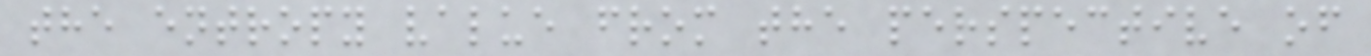the entropy value from the perspective of
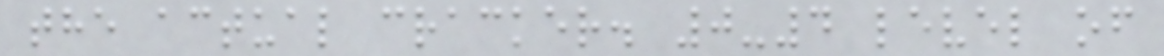the actual cracker. 0-4 level of
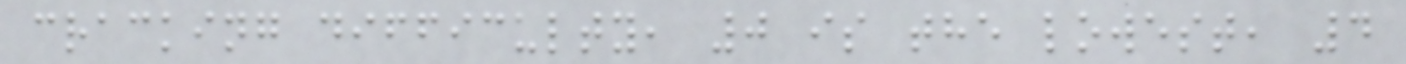cracking difficulty, 0 is the lowest, 4
